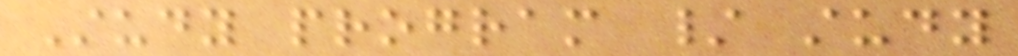Study program / study
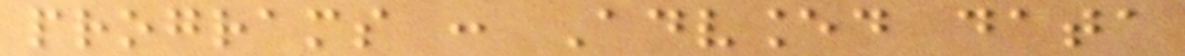programs : Advanced data
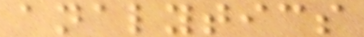analytics
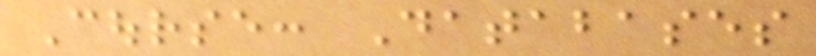Course: Databases
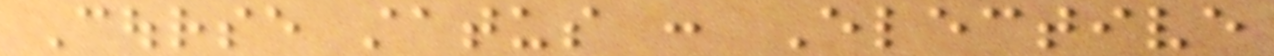Course status : Elective
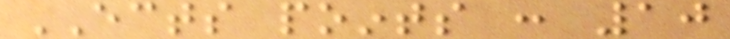ECTS points : 10
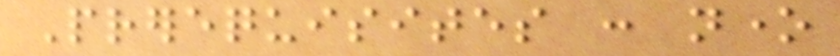Prerequisites : none
